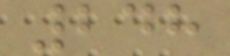248
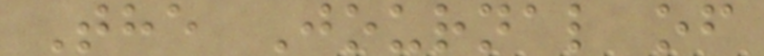The Journal of
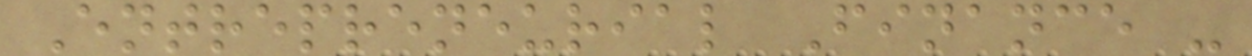Entrepreneurial Finance -
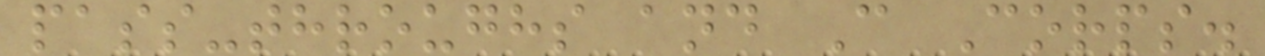pass-throughs and C Corps.
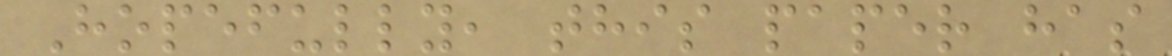Hopefully, this paper has
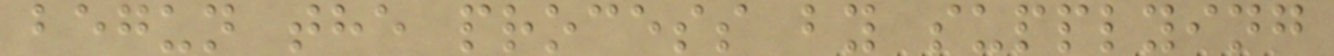begun the process by supplying
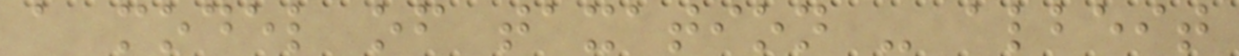a model of taxation - albeit
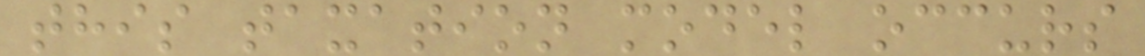this taxation model occurs
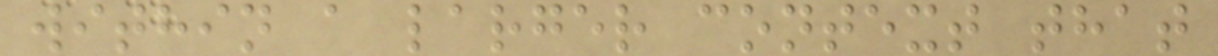within a larger context that
